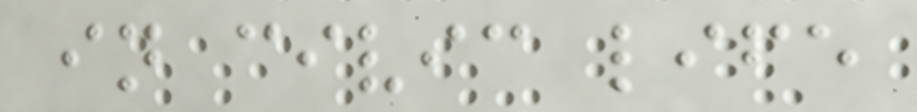in civic life
